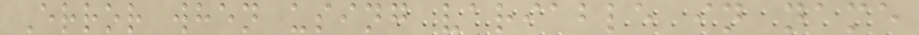Error when using variable in name
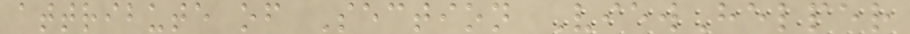attribute of Section ViewHelper
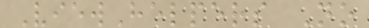ViewHelpers No
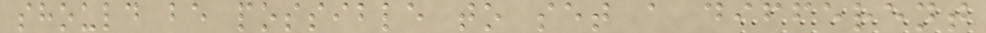should be possible to set a different
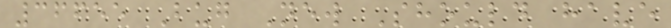36655 Bug New Should have
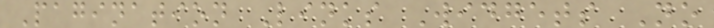Pagination Links Widgets No
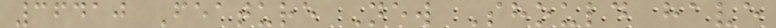36410 Feature New Should have
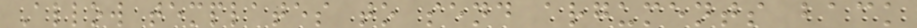Allow templates to send arguments back
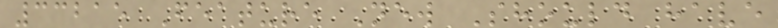33215 Feature New Should have
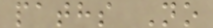paths No
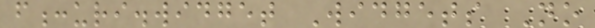f:uri.widget Widgets No
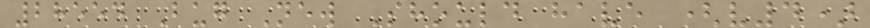28554 Bug New Should have (v4)
